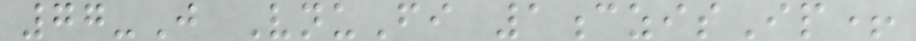77-J VnuFi 1czisIp+
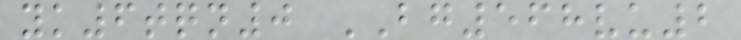yk6tqn0 BG568vu2
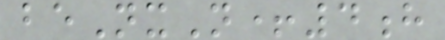beNxN+4h
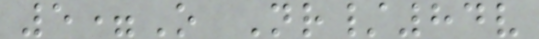5=O Nr/84v
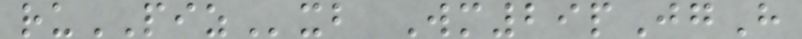ruPIZxb Wm29pJgH
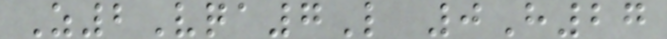Z2Vqa7L 0H27
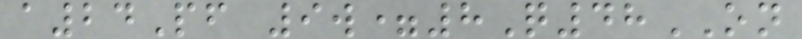a24Pf 9w=8Q48ON
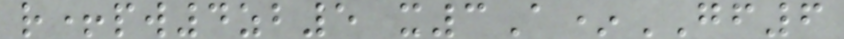r+pw4zb5 x3A*GF6
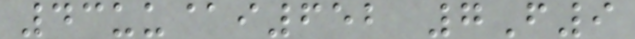43uu@i652 7F9
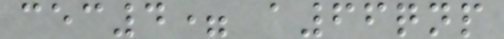cec4= a66qnp
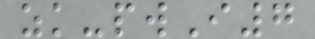zk-pwI7
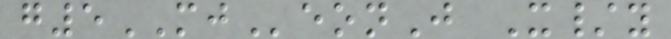g5MJeonJ X/y
